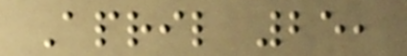April 25,
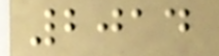2014
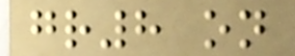gr8 on
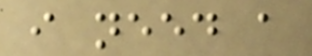i need a
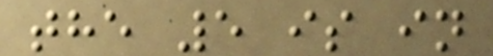the 5 is in
